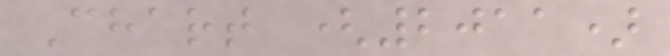Chart (2011)
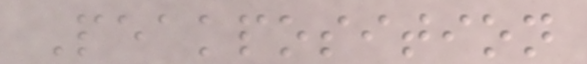Peakposition
